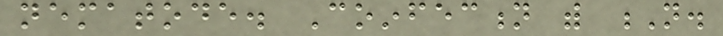nematode. Coinfection with N.
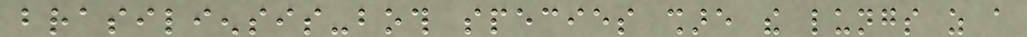brasiliensis-both species share the lungs as a
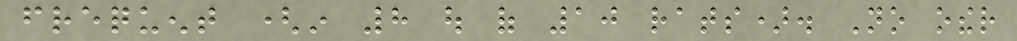frequent (in 8 out of 10 rats). No other
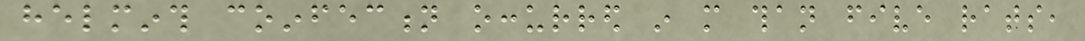helminth coinfection occurred in more than five rats,
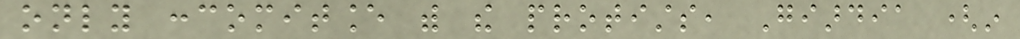only concomitance with the protists, Giardia (in
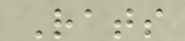Rats
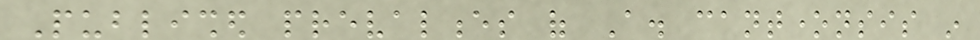Published prevalences of A. cantonensis in
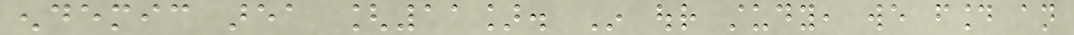endemic area [11]. In our study, we found an
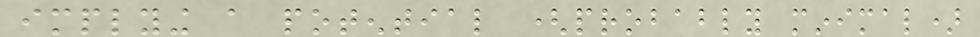implying a potential (probably minimal)
